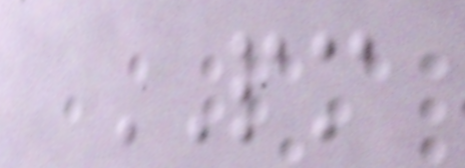PM
